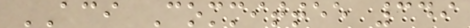ACI Committee 349
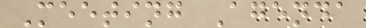Meeting Agenda
